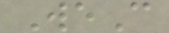WeC
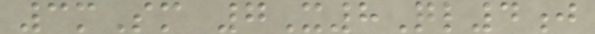3mSm 7X8Ql4j
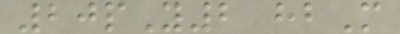20pY2 hbM
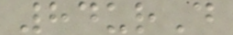84urD
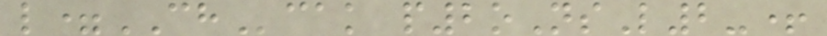l=CHcak p2oNsL2-+
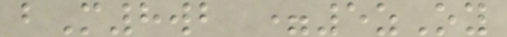bM8wb =5zOy
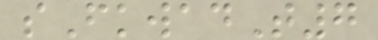sFkwadT7
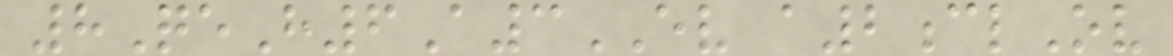8QeH6A3EV a2clOv
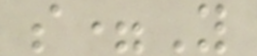s=Y
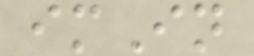imIn
